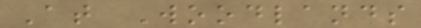At Woodlands
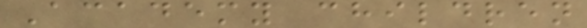Academy children
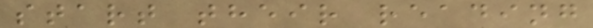start their reading
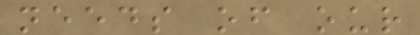needs of our
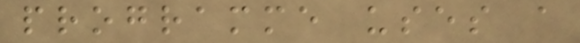programme uses a
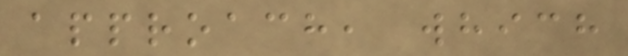approach, which
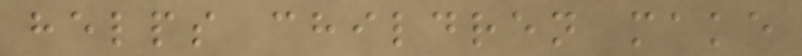helps children make
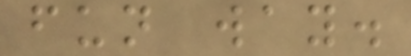fun way.
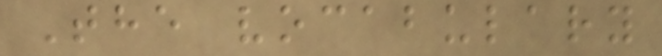The vocabulary
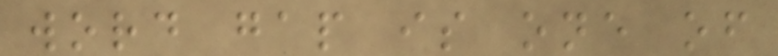word gap is one of
